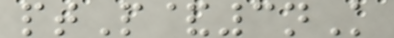ptP&3nK
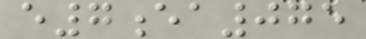e7ea075
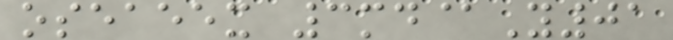oseaeex 3md@Y01
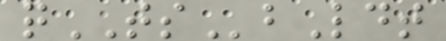qTSbLdt
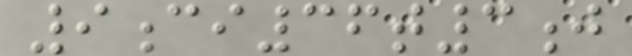9ci36t3j
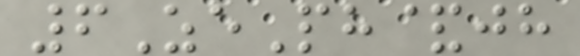6ZePh&jh
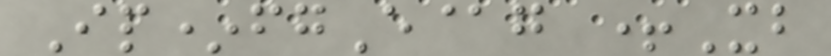Ip*fgE@g +Xb
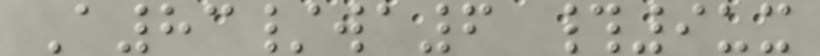A83/wa6 #9ux
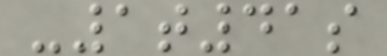-1t41s
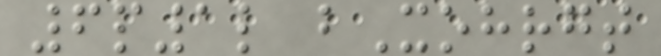6p1l bXohrgt
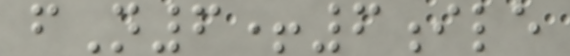fN6+6ile
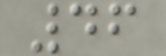46
